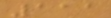111
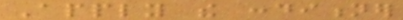Apply the conditioner
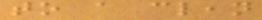to a clean
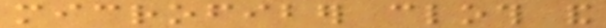microfiber cloth and
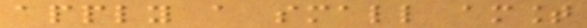apply a small amount
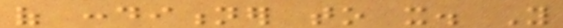of conditioner to it. You
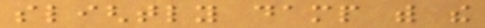slightly damp with the
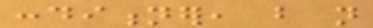conditioner, but not
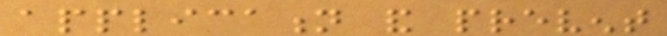application and prevent
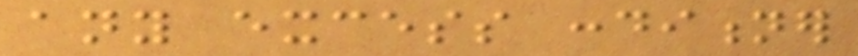any excess conditioner
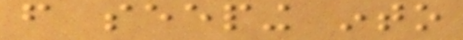from seeping into
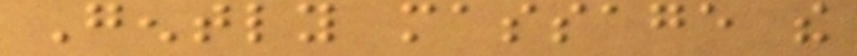Gently massage the
